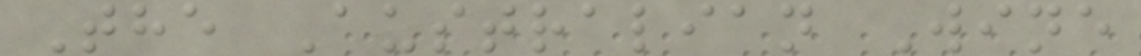The Australian Wine
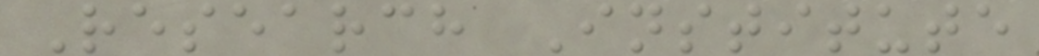Research Institute
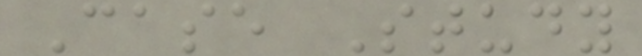Case Study
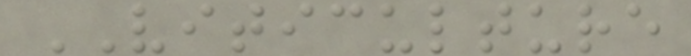VITICULTURE
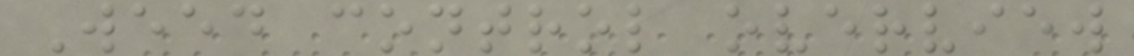Weed control overview
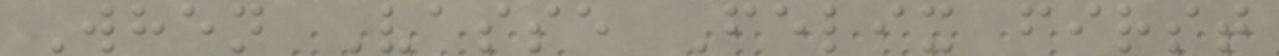When Vasse Felix first
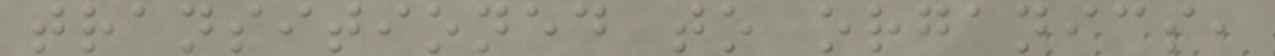transitioned to organics,
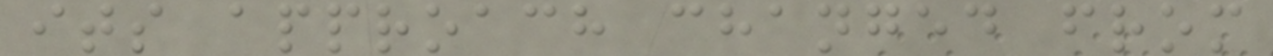its approach changed from
